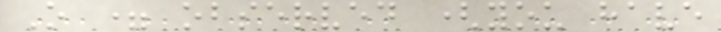O = observed (you have
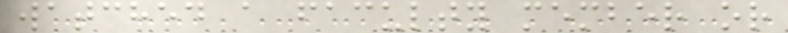watched a faculty member or
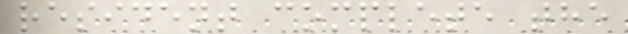resident complete the
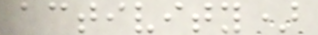activity)
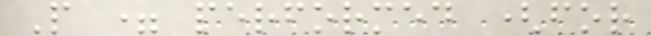P = performed (for
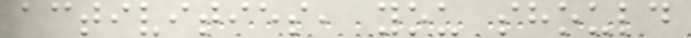activities, you should
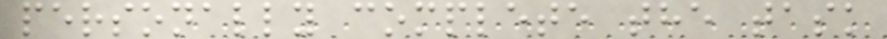personally complete the task
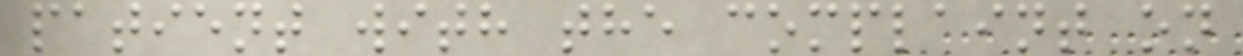patient with the complaint on
